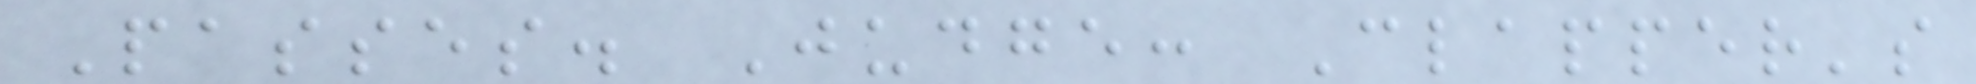Passes. Judge: Clapper's
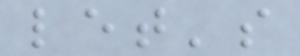let's
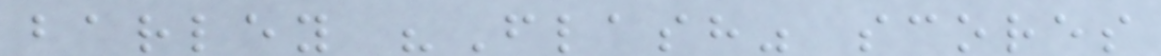barley "Flash" scores
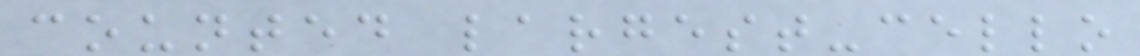counted largest-cello
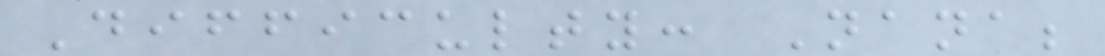Difficulty: Nana;
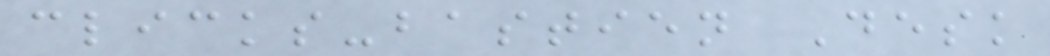clicks-bastien Desk
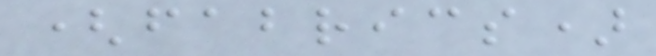(fabrics)
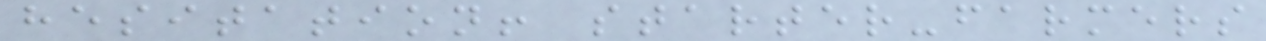hesitation! starter-farmers
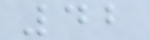42
